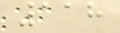118
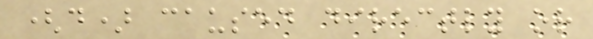(d) caused directly or
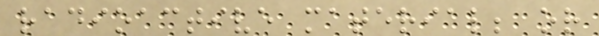radioactive material; or
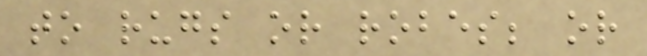to rugs or robes; or
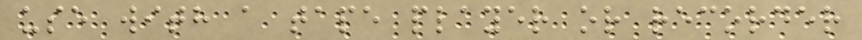use with a tape player or recorder
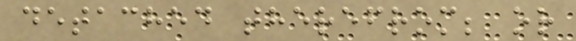detached therefrom; or
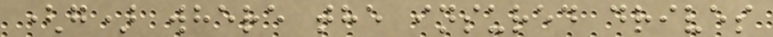(g) where the insured drives
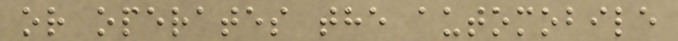or operates the automobile
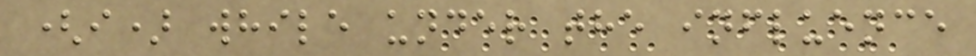(i) while under the influence
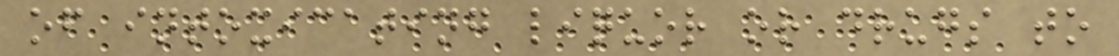of intoxicating liquor or drugs to
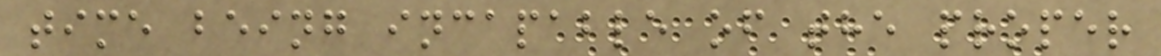time being incapable of the proper
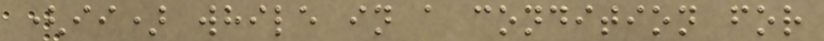(ii) while in a condition for
